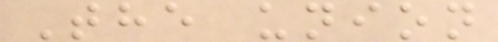The union
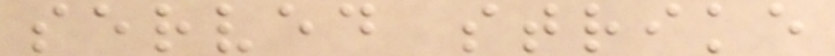served strike
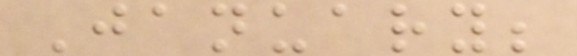January;
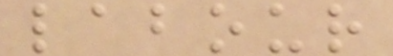labour
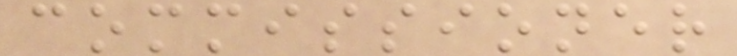commissioner
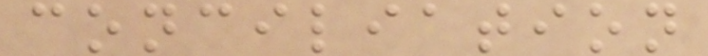conciliation
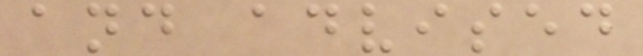and advised
